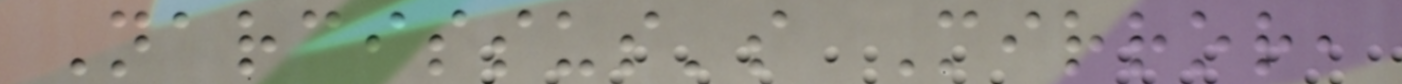Narcissus's Mirror,
